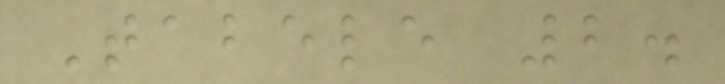Tabele 2.
